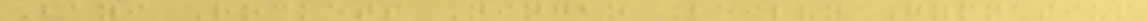Bayi Rockets Ningbo Beilun Gymnasium
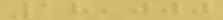18,000
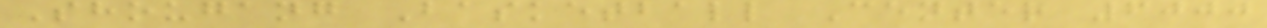Shougang Basketball Center 6000
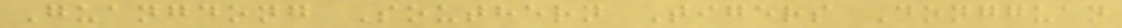Guangdong Southern Tigers Dongguan
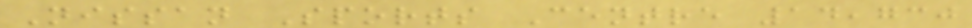Nissan Sports Centre 14,730
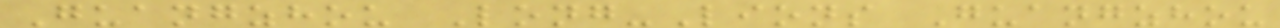Guangzhou Long-Lions Guangzhou
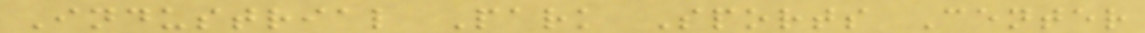Industrial Park Sports Center
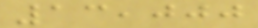13,000
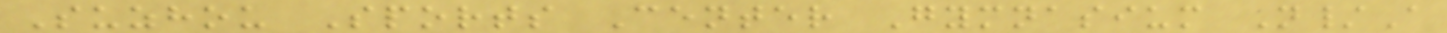Suzhou Sports Center Gymnasium N/A
